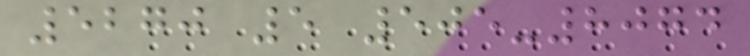5270 5 505-8074
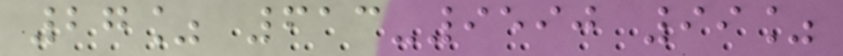27% 613-9590 99%
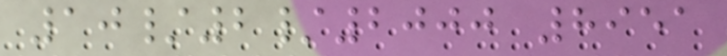10/2/2000 8951
